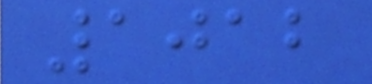1012
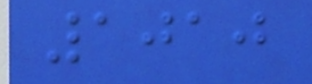1010
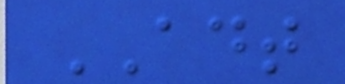ADT
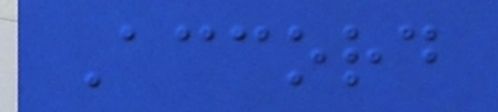Accord
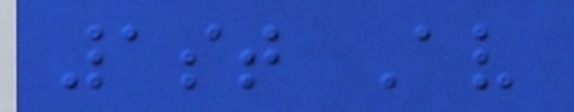1st Av
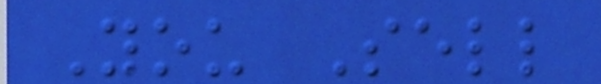You Sell
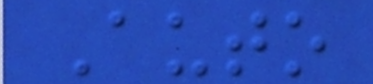Auto
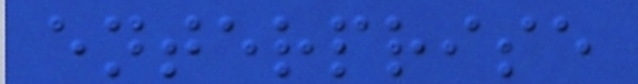enterprise
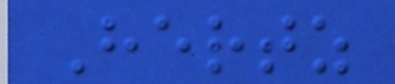Hertz
